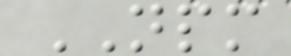NPM
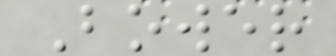Bower
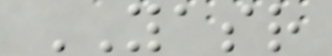YASR
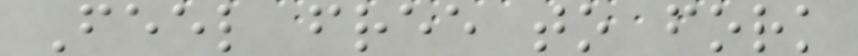Feel free to fork
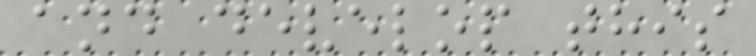and develop this
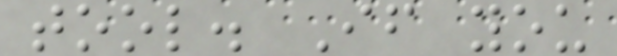tool. If you
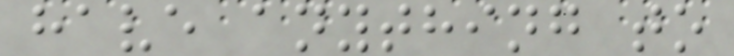have anything to
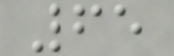65
